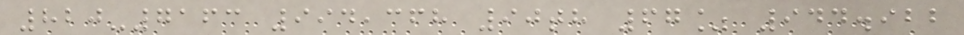820-7163 994,368 90th 67% 944.922
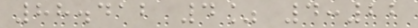88.412 4% 4:22
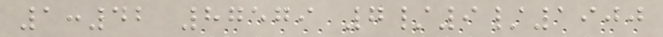1:42 87579 7/9/1900
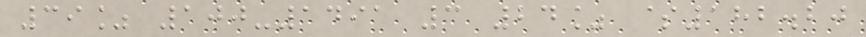39% 100-1491 3 24% $182.20
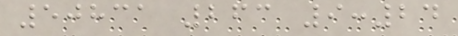50831 263 9:24
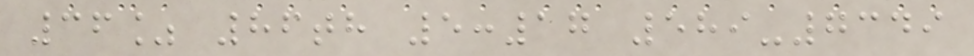36% 86th 5:17 589-7349
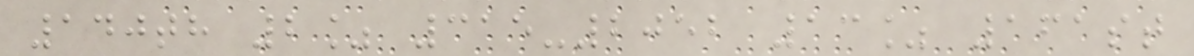140th 2% 315-2052 13% 161st
